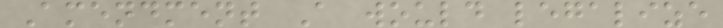Amendment A would legalize
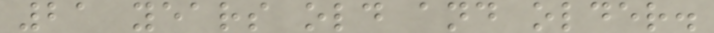21 years old and older.
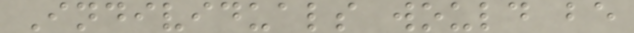Individuals would be
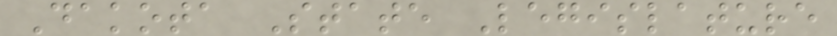Dakota State Legislature
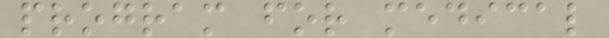program for medical
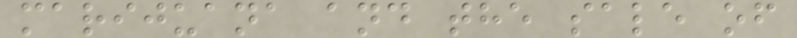marijuana and the sale of
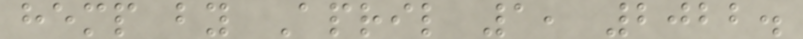hemp by April 1, 2022.
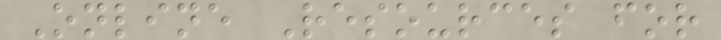Online Resources for
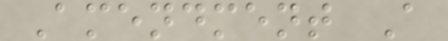Amendment A
